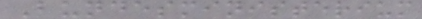Bundesministerium
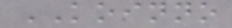KOINNO
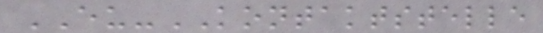EU-KONTAKTSTELLE
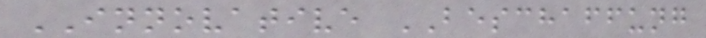INNOVATIVE BESCHAFFUNG
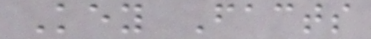Key Facts
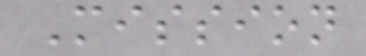Mission
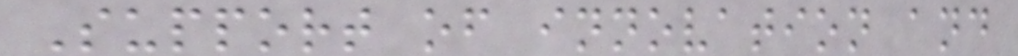Support of innovation and
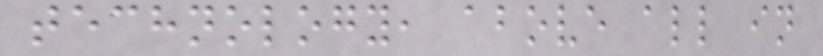technology, above all in
